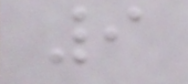9
